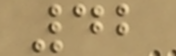42
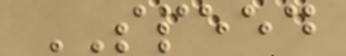SPEED
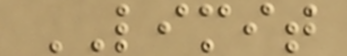LIMIT
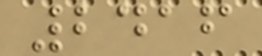2416
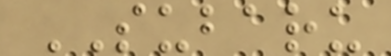SUBARU
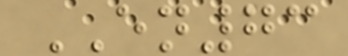EN73
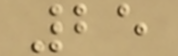25
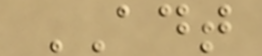ADT
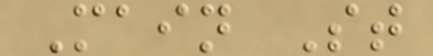Main St
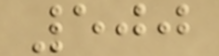500
